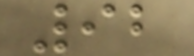92
